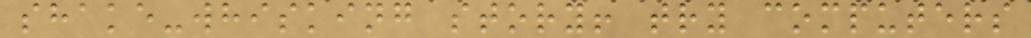shake-whisking story! try computers
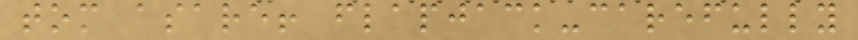tom asare! flapjack-carefully
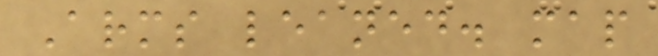Arms leaned. map
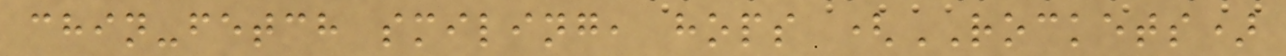chin-fetch smiling, hops (ROCKETS)
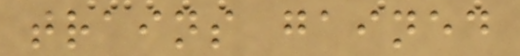trains gained
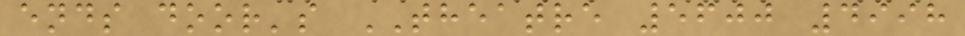ends door's THEATRE 5600 4998
